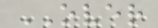OVER
